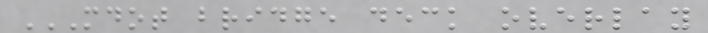MDOT BRIDGE DECK OVERLAY
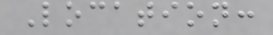Location:
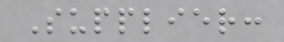Supplier:
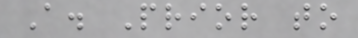A. Prior to
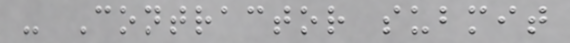- Contractor submit
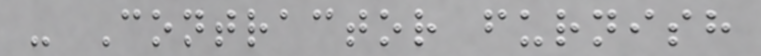- Contractor furnish
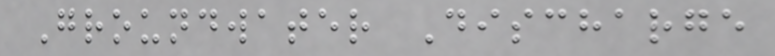Groundwater Discharge
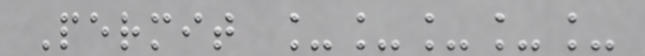Permit _____
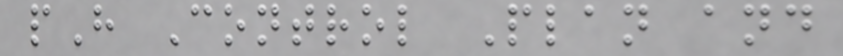pH Control Plan and
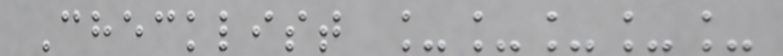Checklist _____
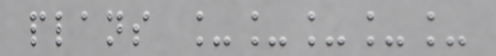plans _____
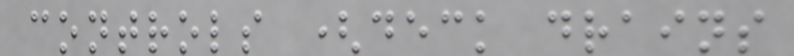controls (deck drains
